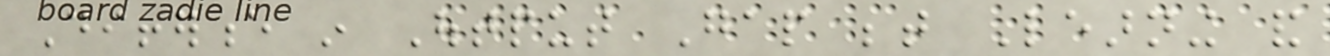Difference in Output Gap between Learning and
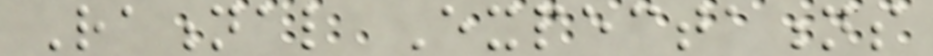Rational Expectations
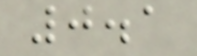0.1
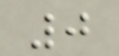0
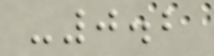-0.2
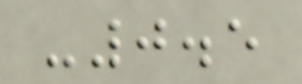-0.5
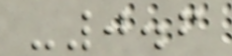-0.6
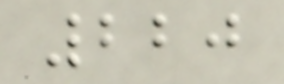220
